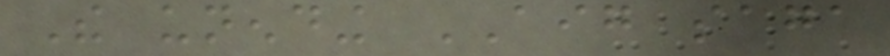The unending AIG saga
